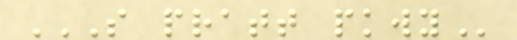S PRATT PKWY
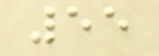55
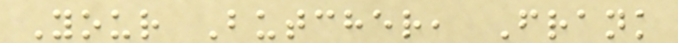Your Butcher, Frank
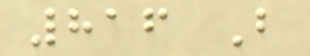816 B
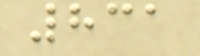831
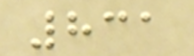831
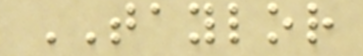TAYLOR
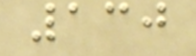130
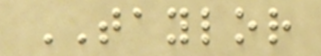TAYLOR
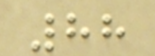88
